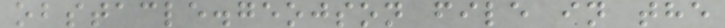obstacle.geojson file in the
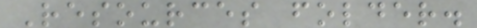Resources folder.
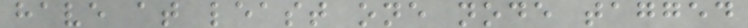have at least one node tagged
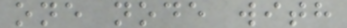one node with
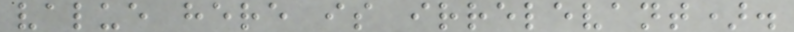value here is irrelevant).
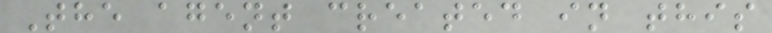The agent created in this
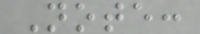Note:
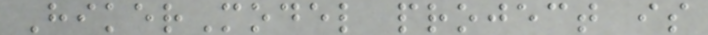HikerModel project is
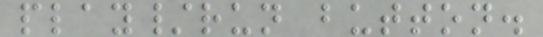play/run button.
